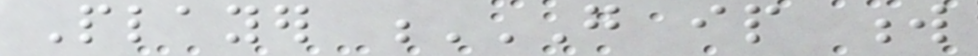Player G IP W
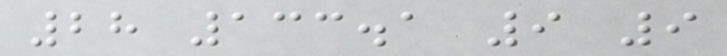28 133.1 9 9
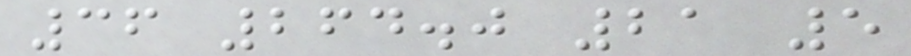36 264.0 21 5
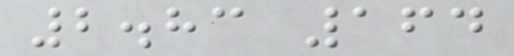2.83 164
